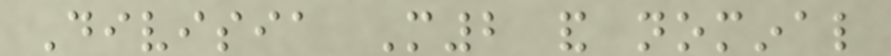Divisia M2 and nominal
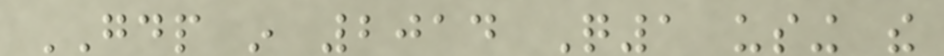GDP in 2014 Q1 using the
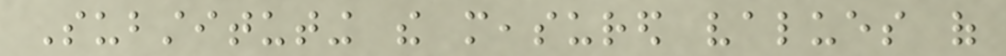Substituting the measured values of
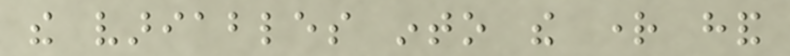the variables into the right hand
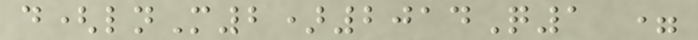d(lnM2)2014Q1 =
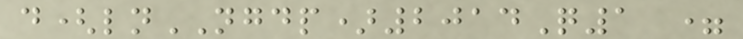d(lnNGDP)2014Q1 =
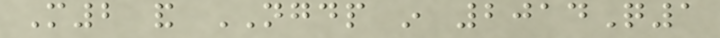M2 and NGDP in 2014Q1
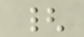{
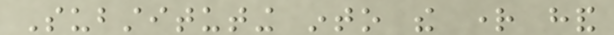Substituting into the right hand
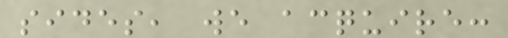sides, we acquire:
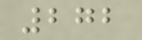272
